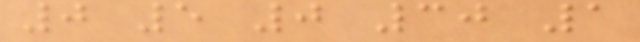0 5 0 30 1
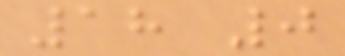18 0
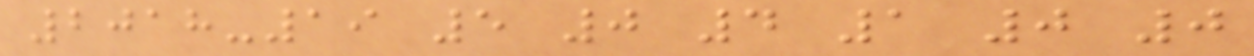2018-19 5 0 4 1 0 0
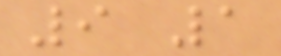9 1
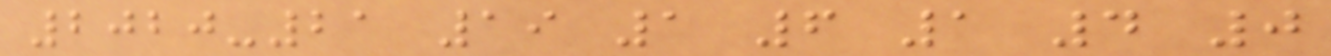2020-21 19 1 6 1 4 0
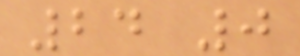24 0
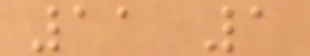11 1
